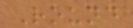Round
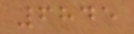6845
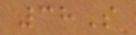38S
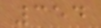354
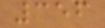356
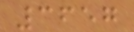3657
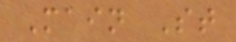Main St
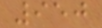950
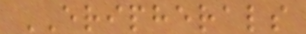ERIPHERALS
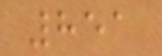851
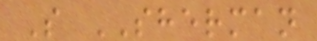S SHERMAN
